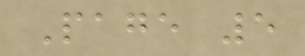Page 5
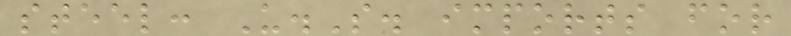steel: U.S. imports for
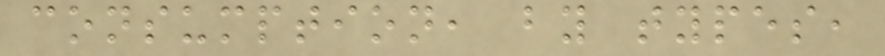consumption, by types,
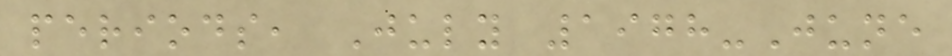periods, July 1978-June
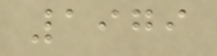1979
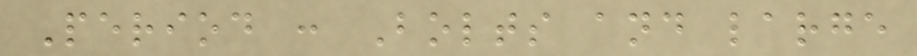Period : Bolts and large
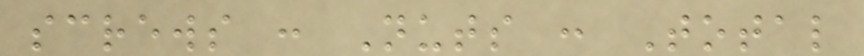screws : Nuts : Total
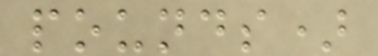pounds)
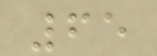65
